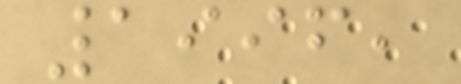1996,
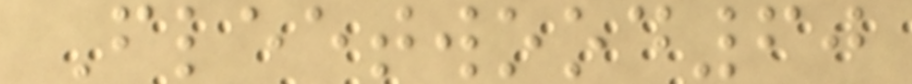Fleetwood60
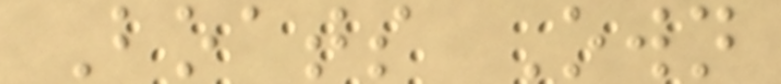Boats Own
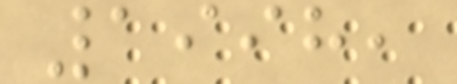1998,
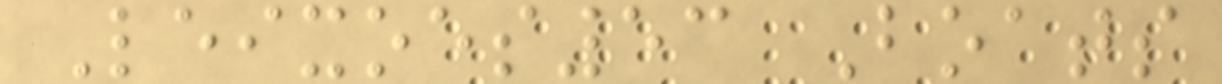Leixoes53 Boats
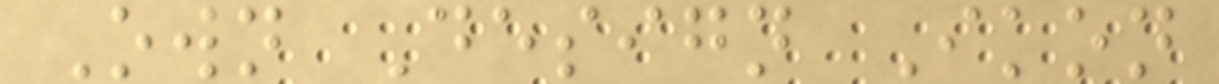Own Design Ikon
